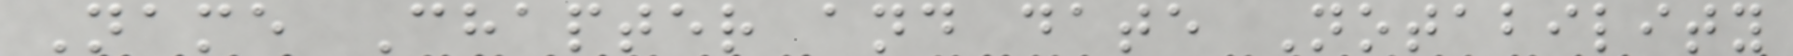Name Chapter and date Notability
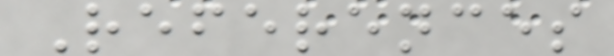References
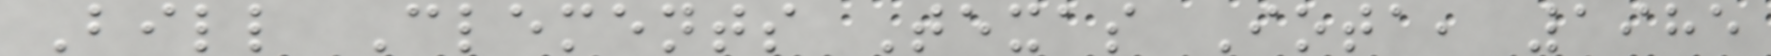Bill Clements Texas Iota, 1985
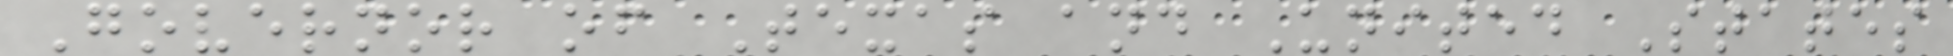Governor of Texas and United States
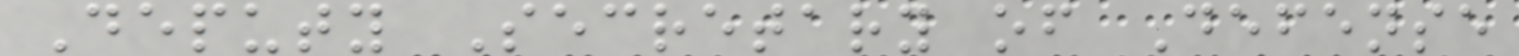Deputy Secretary of Defense
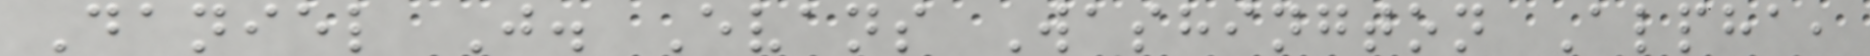Daniel J. Evans Washington Alpha,
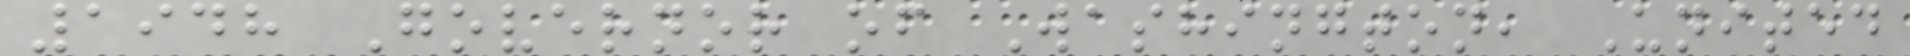1948 Governor of Washington, United
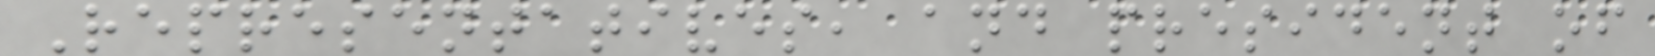Representatives, and president of
